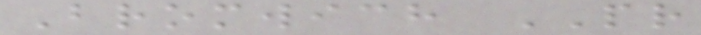Bromwich PR
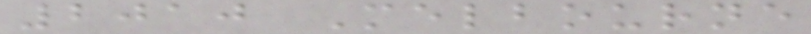2010 Melbourne
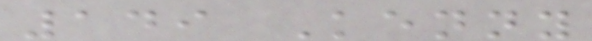149 Kenny
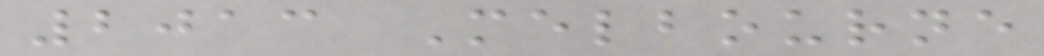2013 Melbourne
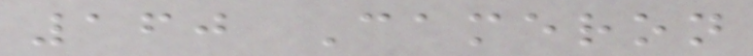160 Cameron
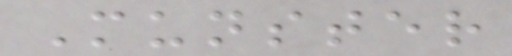Munster
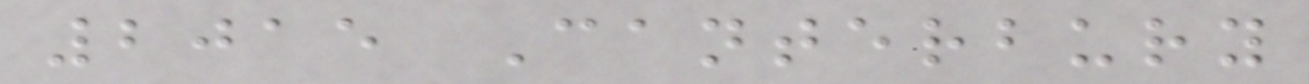2015 Canterbury
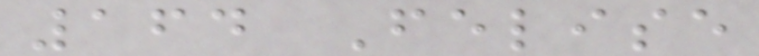164 Felise
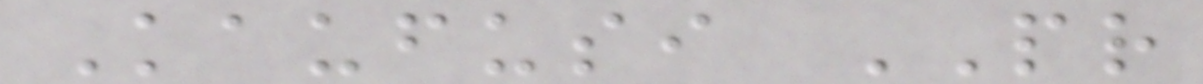Kaufusi PR
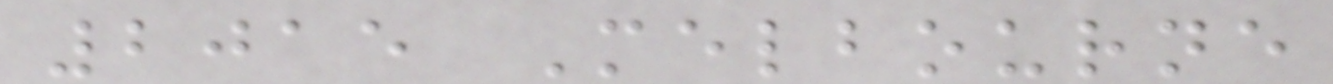2015 Melbourne
